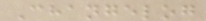Changelog
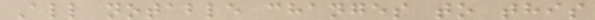All notable changes to this
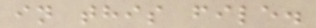in this file.
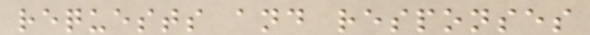requests and responses
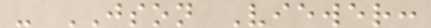- JSON Viewer:
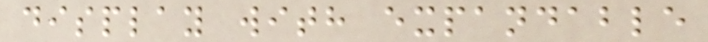display with expandable
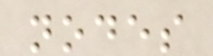nodes
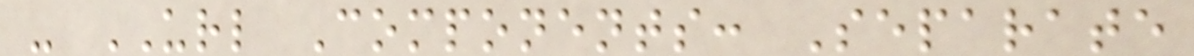- URL Components: Separate
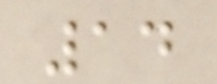14
